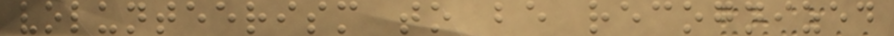volunteerism to be recognized
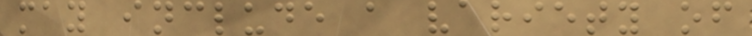may include a variety of
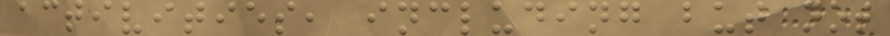activities, including but not
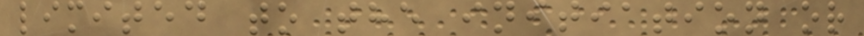limited to the initiation or
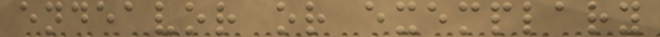endeavor or exemplary
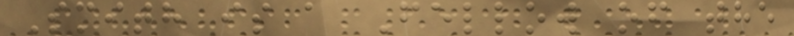Smith is a Fellow of the
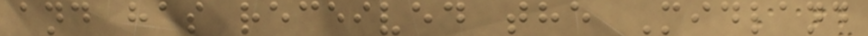and has received the Midland
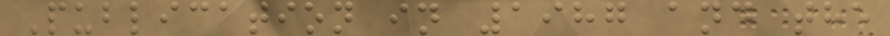Publication in 1987 and the
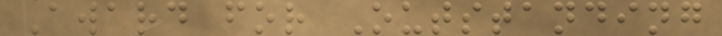Award for Outstanding
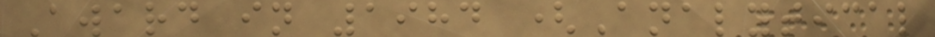Award in 1984 (Analytical
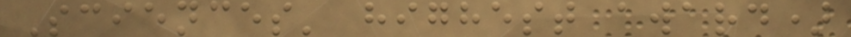Sciences' highest award)
